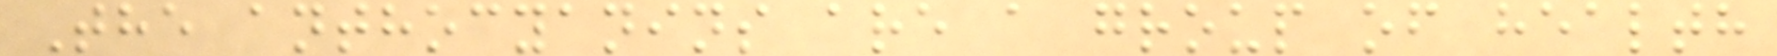The anthocyanins are a group of health
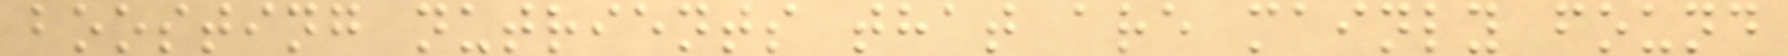boosting nutrients that are mainly found
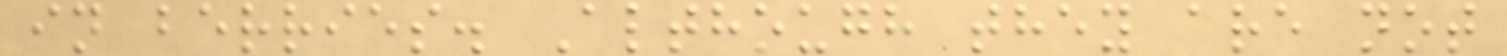in berries. Although they are not
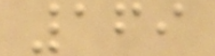169
